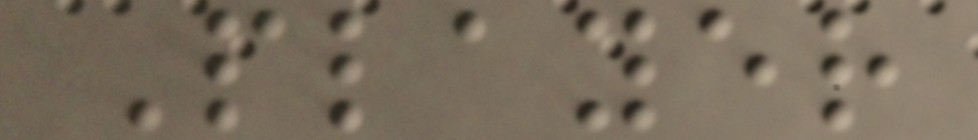Player
